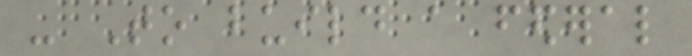- To build a federal
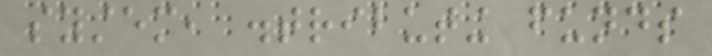system, distributing funds
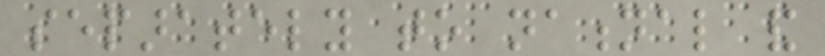separately to national and
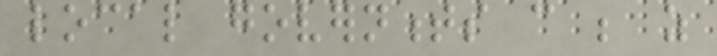local governments can be as
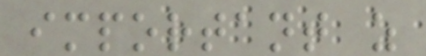important as
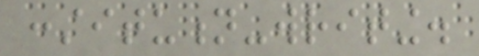constitution-writing.
